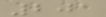201
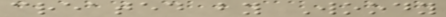created by Woody
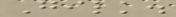Gilk.
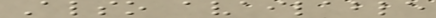Also available
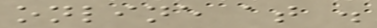online at .
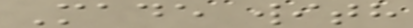Made with
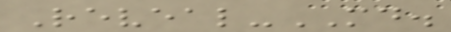Reveal-MD.
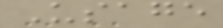Usage
